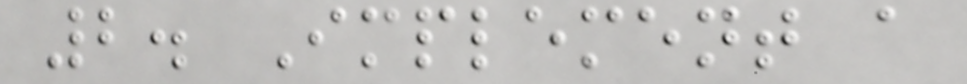2. Implement a
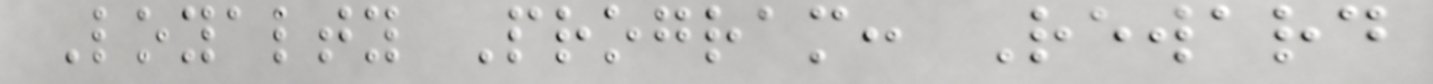Loyalty Program: Reward
